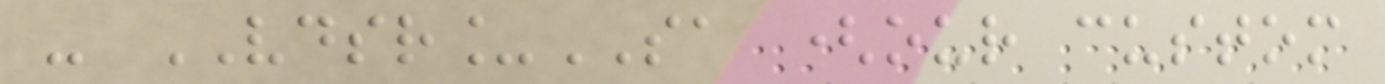- VDSR_SA (our custom
